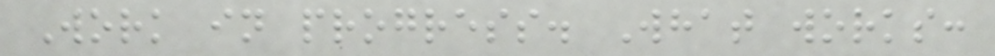Work in progress. What works:
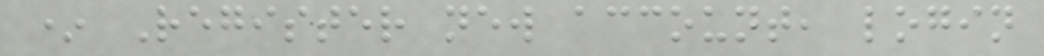* Register new account, login
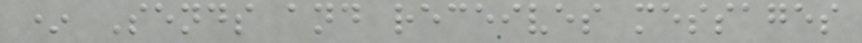* Sends and receives messages
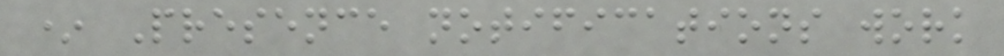* Presence notifications work
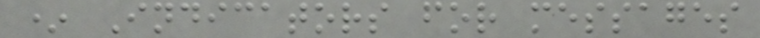* Indicators for messages
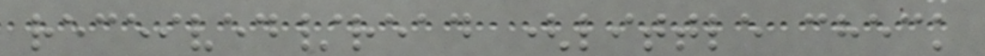received/read (little check
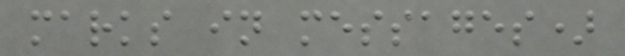marks in messages)
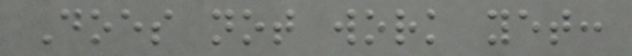Does not work yet:
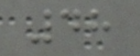48
